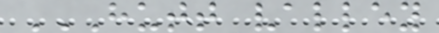HUTT VALLEY
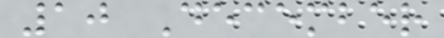10 December
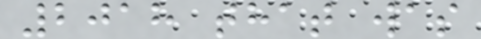2018 that was
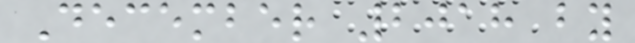December 2018 by
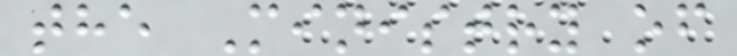the Ministry of
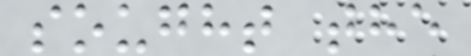sought the
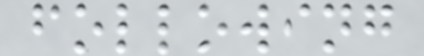following
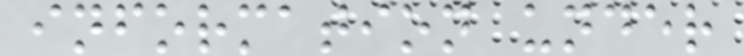information under
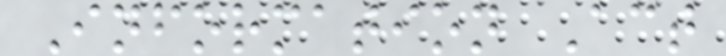Information Act
